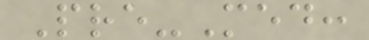Pre-Med:
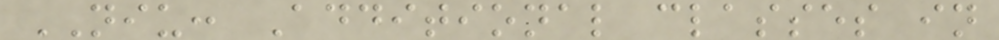NIU: Additional classes in
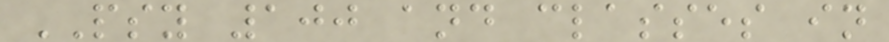PSY 100 and classes in
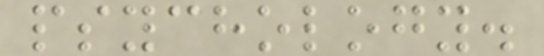psychology.
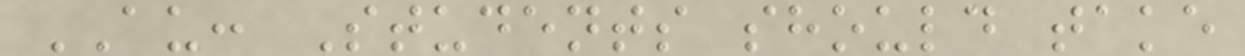AU: Students should take
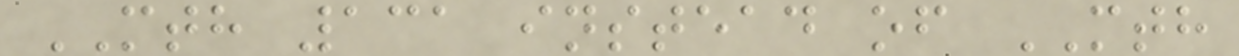MTH 131 instead of MTH
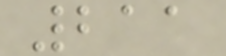211
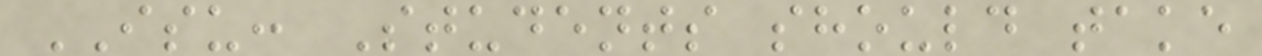ISU: Students should take
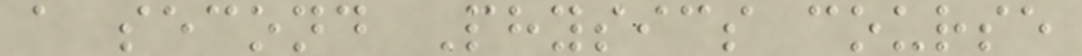a second Physics course
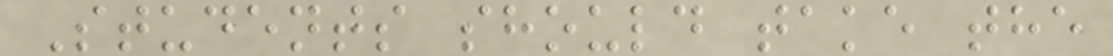Students should take the
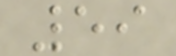59
